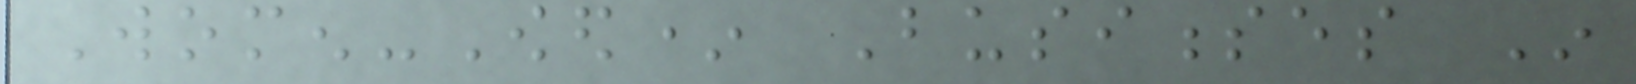Women-Owed* Businesses In
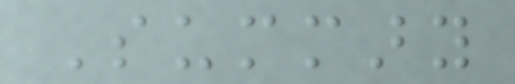Summary
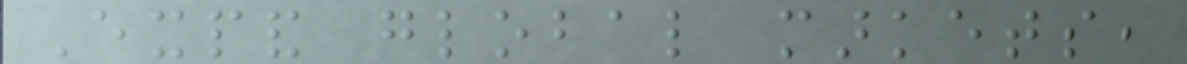Expand global markets,
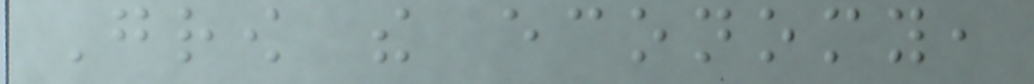Grow the economy,
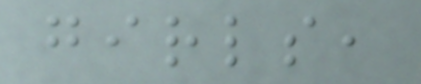girls,
